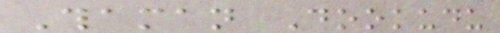Thaman Dookudu
